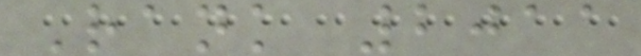Rank 2011
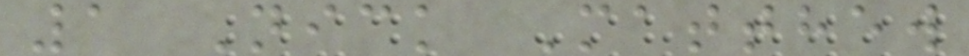1 Nick Matthew
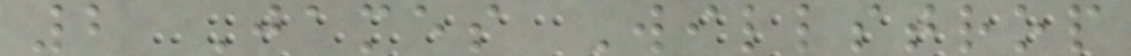2 James Willstrop
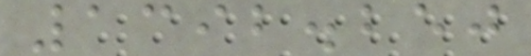1392.250
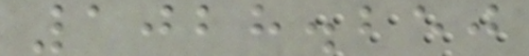1028.250
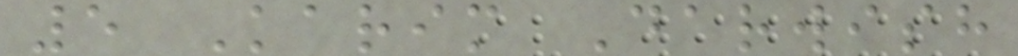5 Karim Darwish
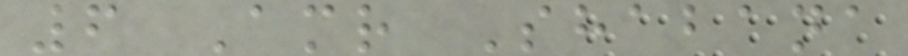6 Amr Shabana
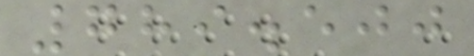789.500
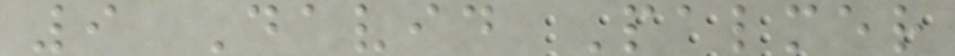9 David Palmer
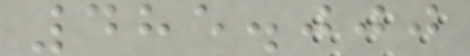485.000
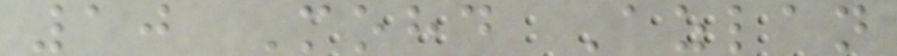10 Mohd Azlan
